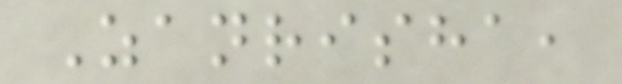Zanrisha,
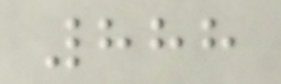888
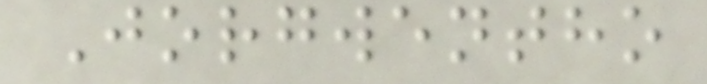Jorgwentho
